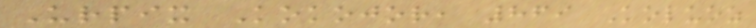Urpix Kokojor, 869 Koluoz
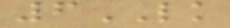6LK
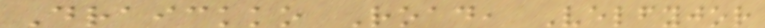Draickko Road, Velfyjor
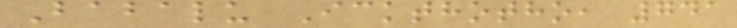Babalu Ickthotho, 741
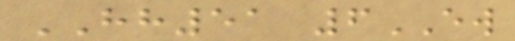HH51 6EW
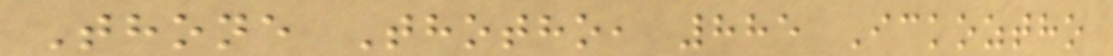Thone Thotho, 885 Ickoztho
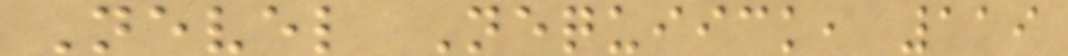Nevel Nequiick, 119
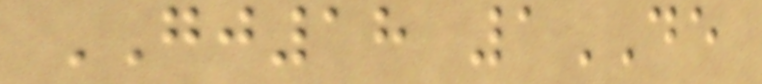GJ18 1DE
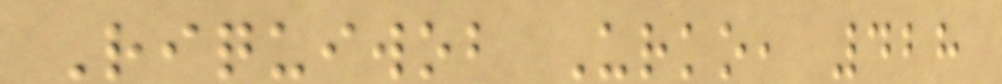Riquiwob Urko, 428
